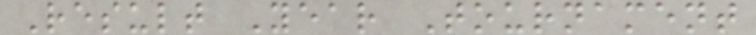Result Year Tournament
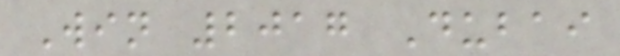Win 2017 Dubai
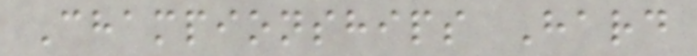Championships Hard
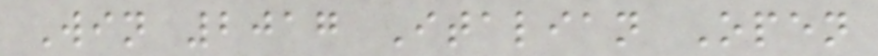Win 2017 Italian Open
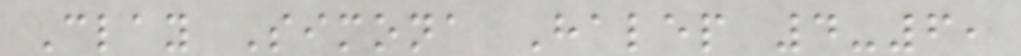Clay Simona Halep 4-6,
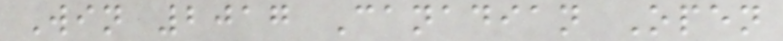Win 2017 Canadian Open
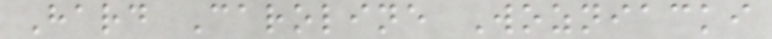Hard Caroline Wozniacki
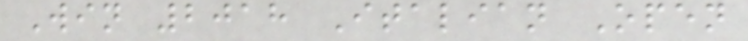Win 2018 Italian Open
